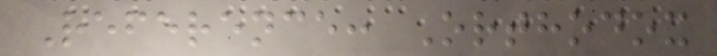Reference: Orthodox
